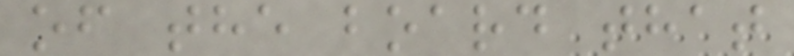of the board that
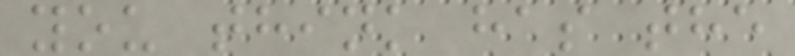you think has the
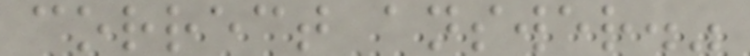correct answer."
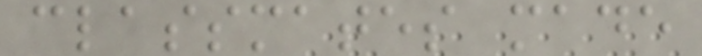classmates made
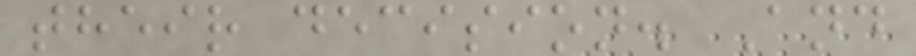their decision. And
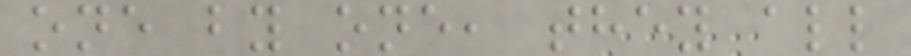one by one, they all
